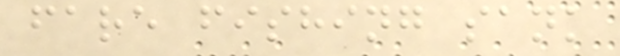fare fishing sank
